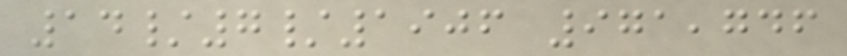14/7/1906 971,746
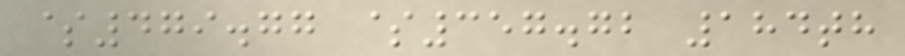$479.77 $357.72 184th
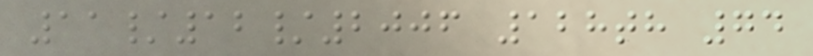11/12/2006 128th 74
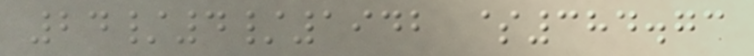24/4/1942 $384.73
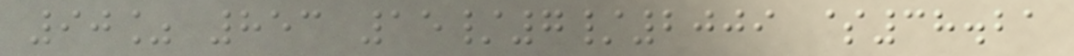90% 853 15/7/2009 $38.21
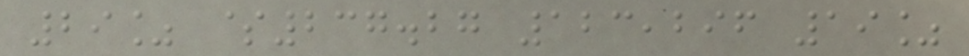29% $237.27 123,296 19%
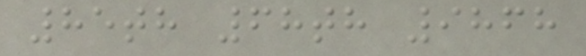85th 68th 9868
